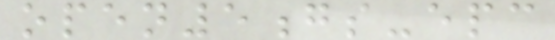open5gs-epc
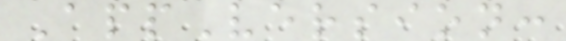AppVersion:
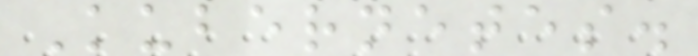Kubernetes.
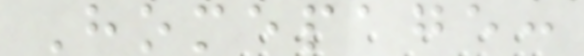Homepage:
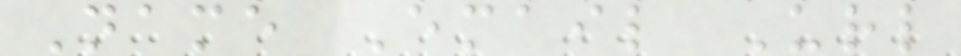Name Email Url
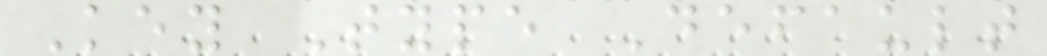Key Type Default
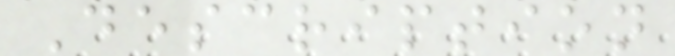Description
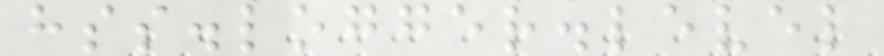hss.logger.level
